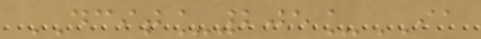DCIT_205_IA
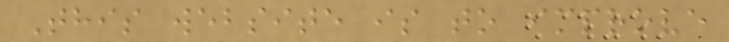This website is to improve
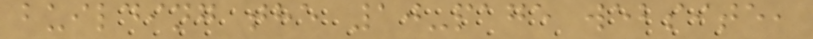building the 10-page website,
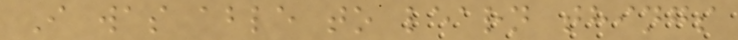I was able to learn things
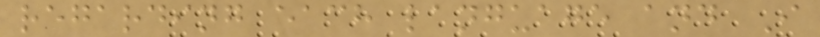regarding each language and I
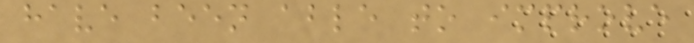have been able to improve
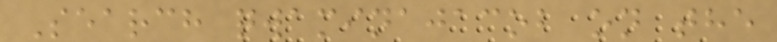Search qwaminajacob on the
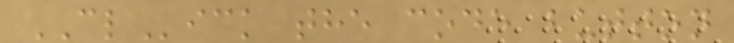CLick the code button
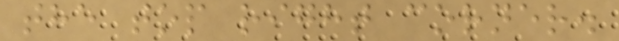the top right corner.
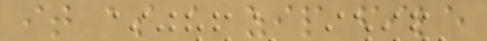it as a zip file
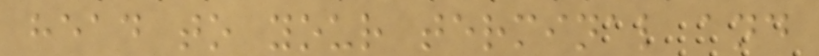head to your terminal and
